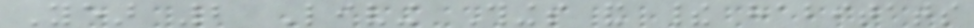Year 2 Living Things and their habitats
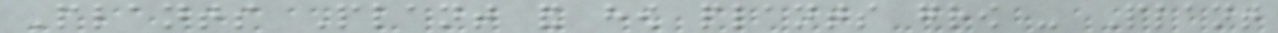Plants Plant and how plants grow - Plant
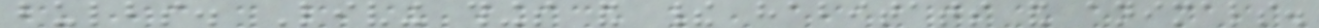bulbs. Living things and their habitats and animals.
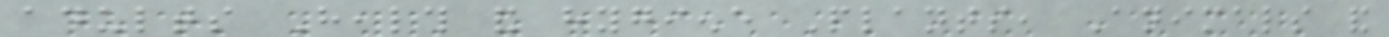adults Health and hygiene Plants, Animals and
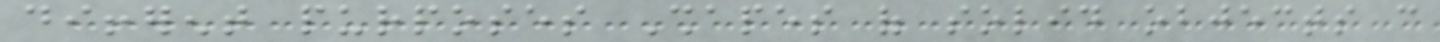different purposes Shapes of solid objects can
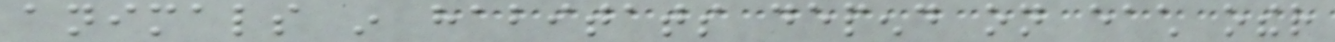animals in habitats depend on each other
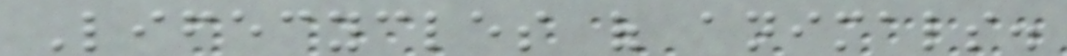Lifecycles of animals.
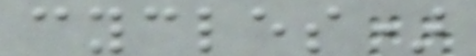cycles)
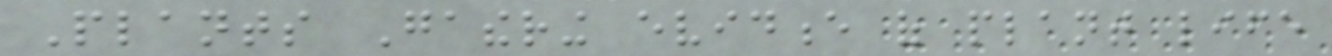Plants Gathering evidence of plant life
